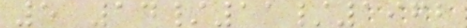5 14/11/1962
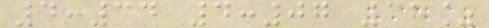4:34 4:07 38%
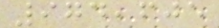974,605
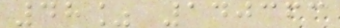48% 140363
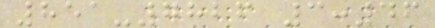851-7826 3:46
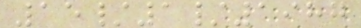15/1/1987
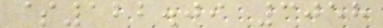$122.09 3058
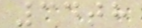34th
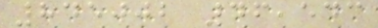845002 46,543
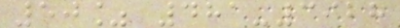50% 481-3928
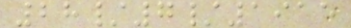28/7/1915
